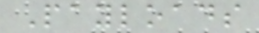Payloads
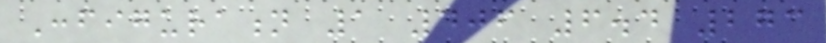Configuration 1 406 6.4 273
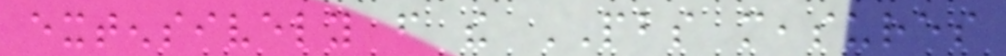extensively from the PBS measures
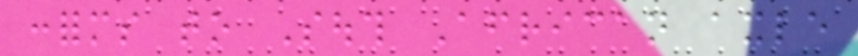conforms to South African axle
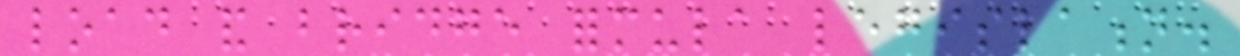load and bridge formula legislation.
